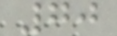70
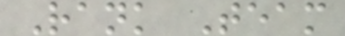Rank Team
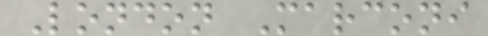London Marconi
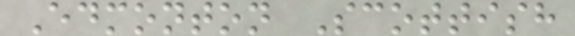Edmonton Scottish
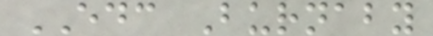EDC Burnaby
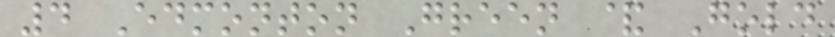4 Edmonton Green & Gold
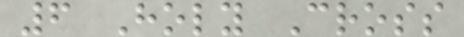6 Holy Cross
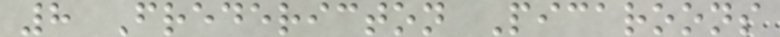8 Fredericton Picaroons
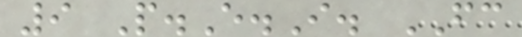9 P.E.I. FC
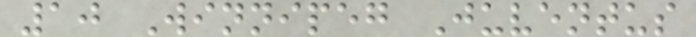10 Winnipeg Juventus
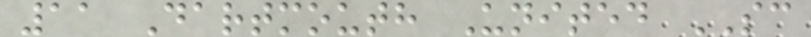11 Dartmouth United SC
